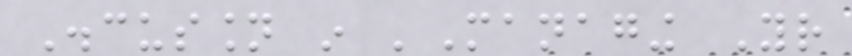Discussion in 'Managing Your
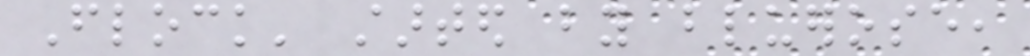Flock' started by bluerose,
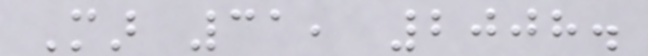Mar 31, 2008.
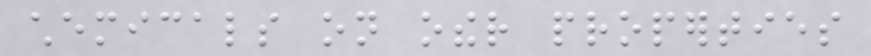chemicals on other properties
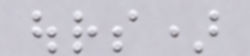ours)
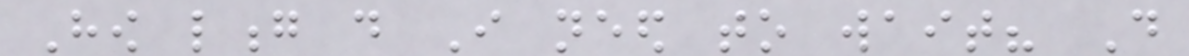How long do I need to wait? Do
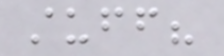stuff?
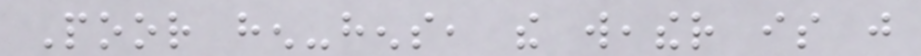Poor hen-hens, the weather is just
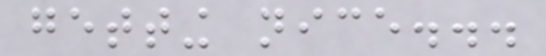getting nice...
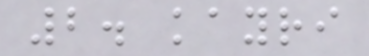2. kayri
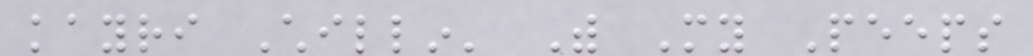kayri Chillin' With My Peeps
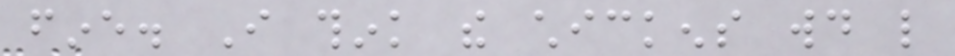fine. I think the chickens would like
